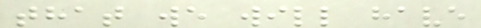that we will have
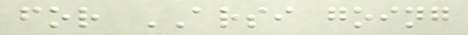for ARSI going
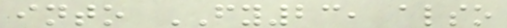into FY23, also
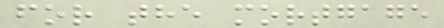for the mortgage
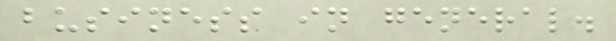business in general.
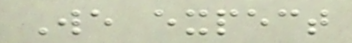We expect
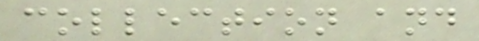collection and
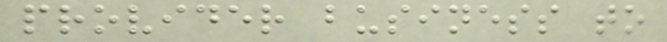provider business to
